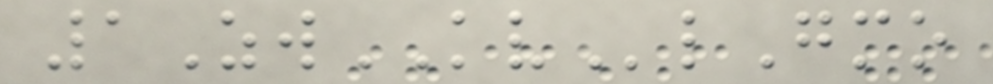1ZwKVlGmo
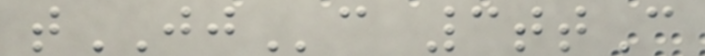tJJc 3ttC
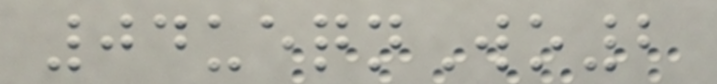04ueqnWo2
